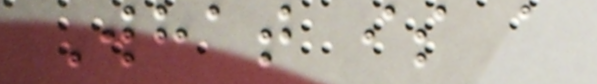What is a
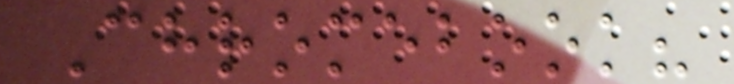Chromebook?
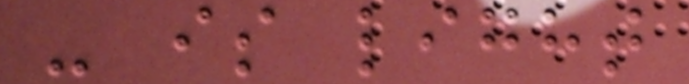- is light
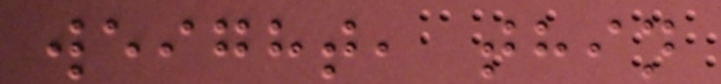weight, thin
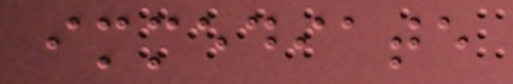immediate
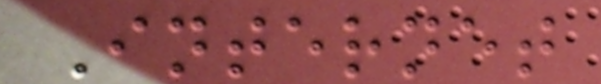Internet
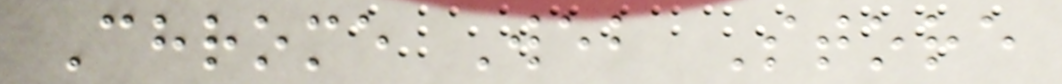Chrome Web Store
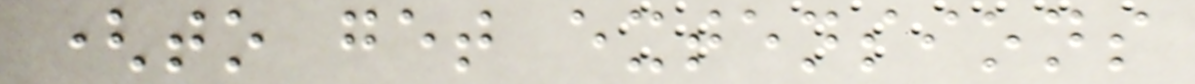(to get extensions
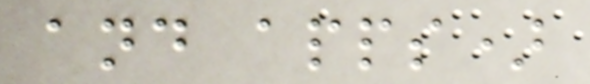and apps)
